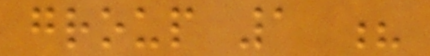group 1 ?
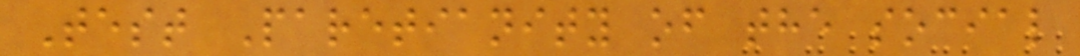Test Paretianity of the social
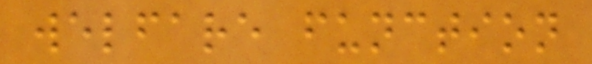welfare function
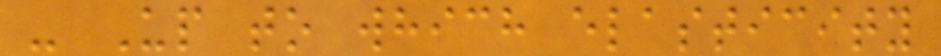- Up to which elasticity
